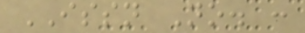ISSN No. :
